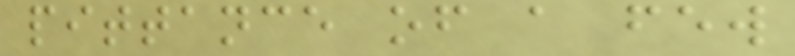pittance of a few
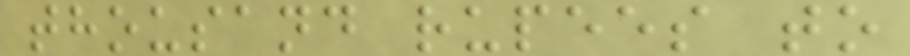thousand rupees to
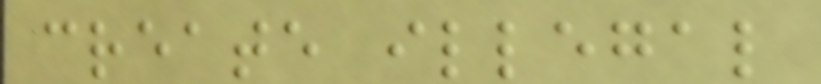create illegal
